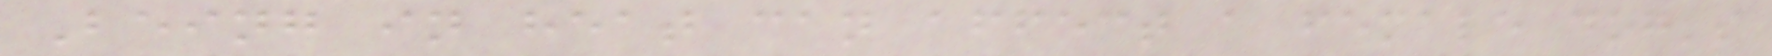Being in heat can affect a female dog's
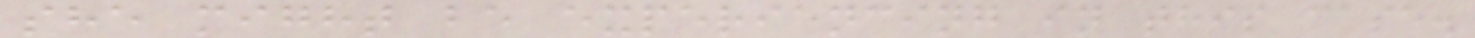she might be experiencing in this case.
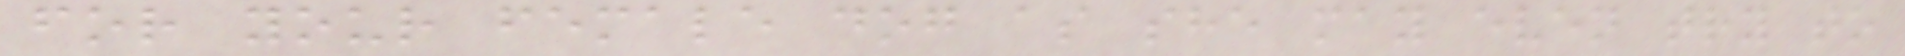for your female dog as she may even try to
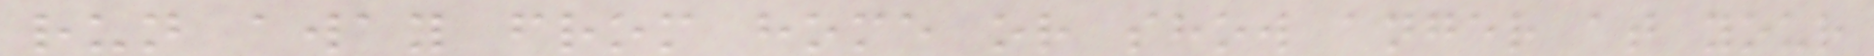run away from home or show anger at your
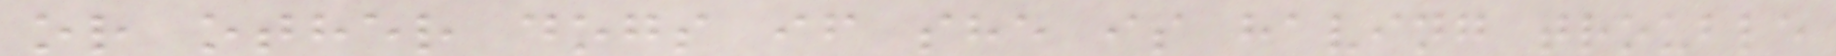or other dogs if she is having trouble
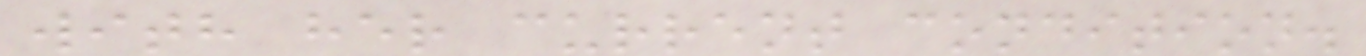with her current condition.
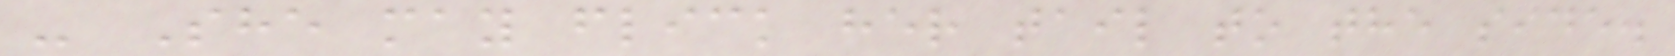- She may flick her tail to the side.
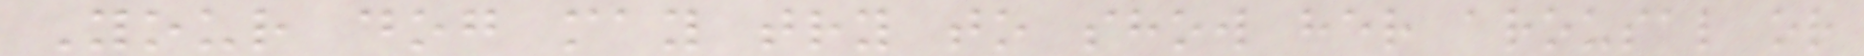Your dog may try to show her arousal or
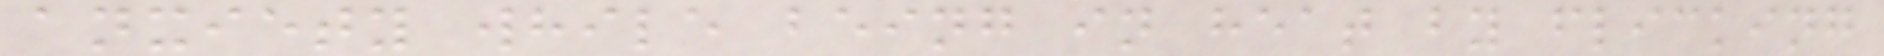anxiety while being in heat by flicking
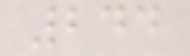244
